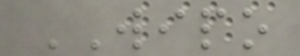WIPO
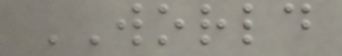WORLD
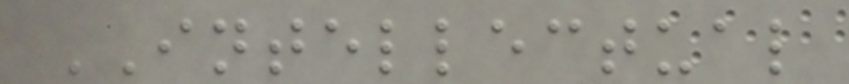INTELLECTUAL
